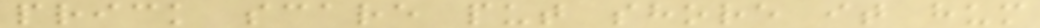prick scare put shore it hum
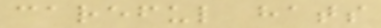careful hats
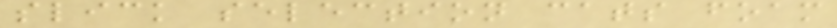slick selection cats foam
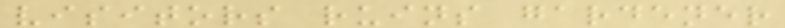visitors ruins gardener
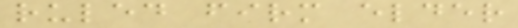ruled firm elder
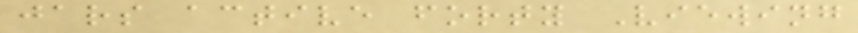jars active forty Viewing
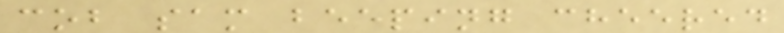cob sam beeping cheered
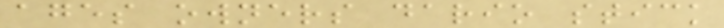ages owners dario stick
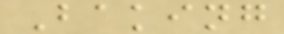Baking
